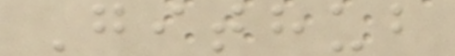Github
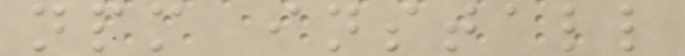npm install
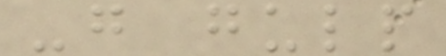-g gulp
